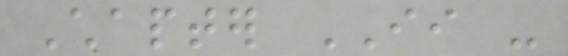Chapter II -
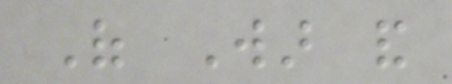Of War and
